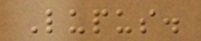Lupus.
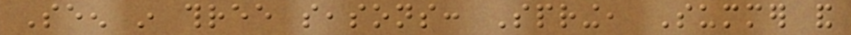Seen in three seasons: Spring, Summer and
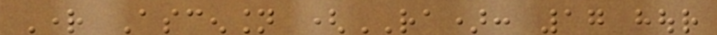Right Ascension (RA): 17 hour
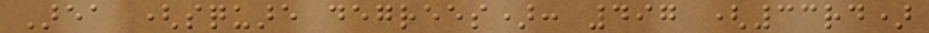Area (square degrees): 497 (33rd)
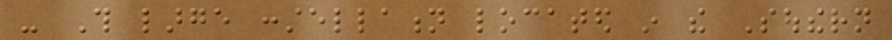- This large constellation located in the Southern
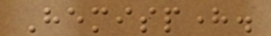Hemisphere.
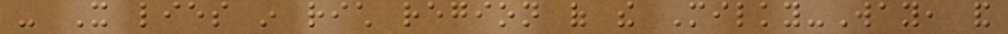- It lies in rich region of the Milky-Way, and
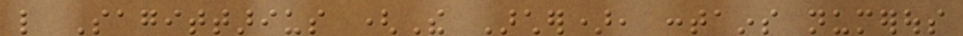like Sagittarius (The Archer), contains numerous
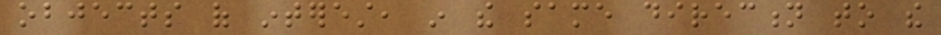objects of interest, in the same direction to the
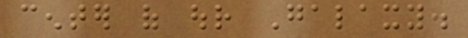center of our Galaxy.
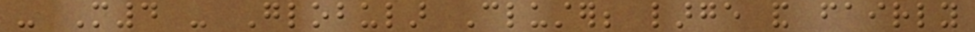- M4 - Globular Cluster; large and fairly
